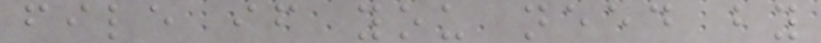file if you need by
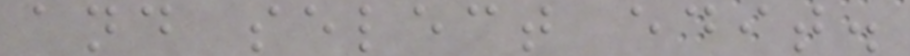and select edit.
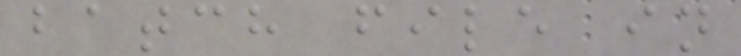batch file in
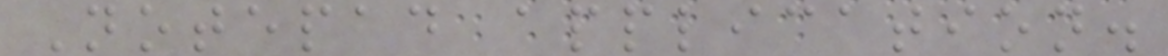Notepad application.
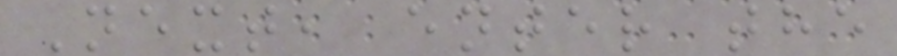Next, enter the
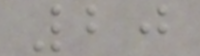20
